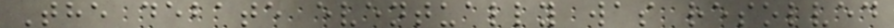The debate eventually was resolved
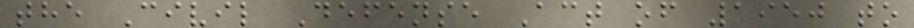the Civil Defense Act of 1950 to
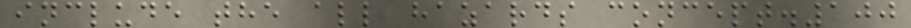include the all hazards concept.100
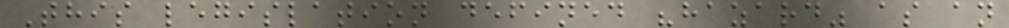This legislation defined "hazard" as an
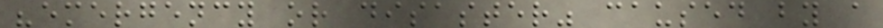"emergency or disaster" caused by a
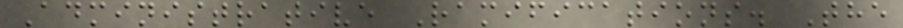Administrative Ramifications. The
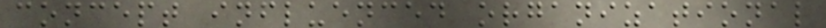concept influenced organizational
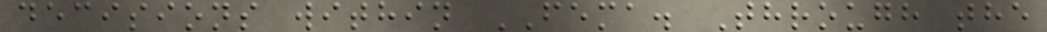decisions within FEMA. Through the
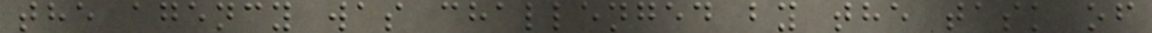the agency was challenged by the task of
